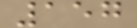157
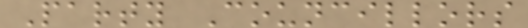Party Councillors
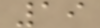19
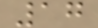17
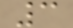3
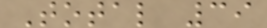Total 39
